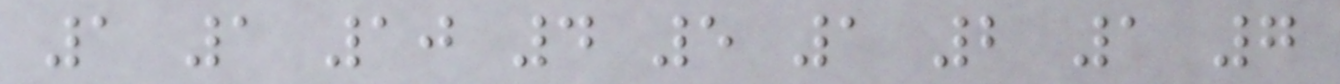1 1 10 4 5 1 2 1 7
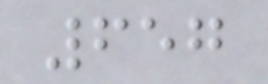657
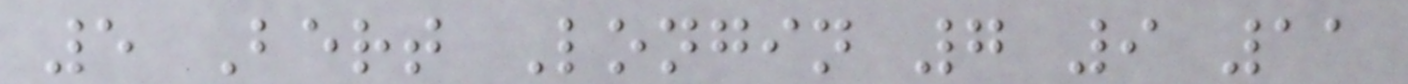5 Bert Longin 7 9 11
